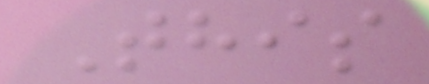This
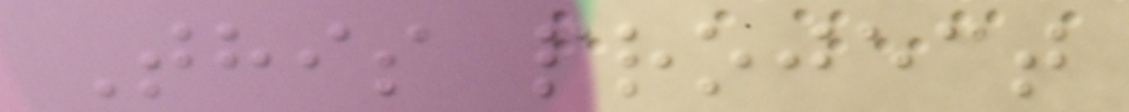This project
